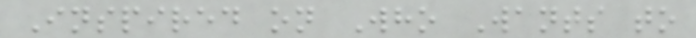Inspired on Who Wants to
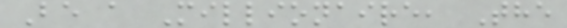Be a Millionaire, The
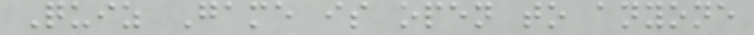Quiz Game is open to anyone
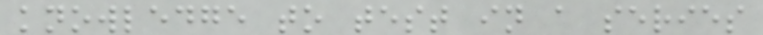knowledge to test in a series
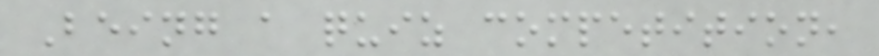Being a quiz competition,
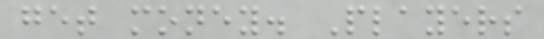get money. Players
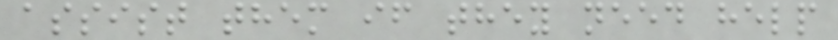assist them if they need help
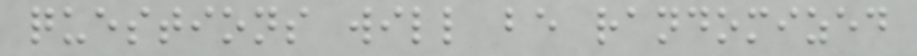questions will be randomized
